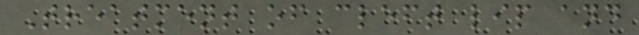Treatment of cleft lip and
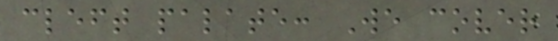cleft palate: We cover
